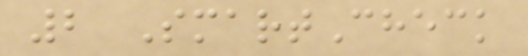2 SmartCheck
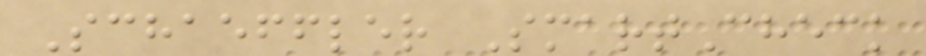Schaeffler SmartCheck
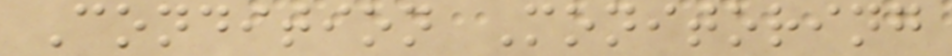Condition Monitoring
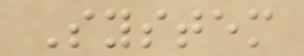System
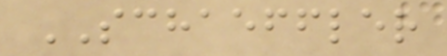SCHAEFFLER
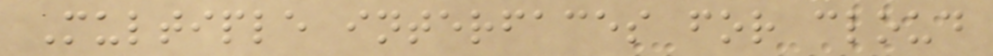Multiple interfaces for cloud
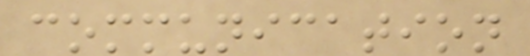communication
